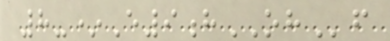8-*E9hOHf
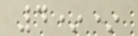4**
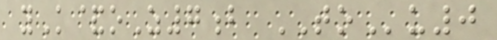yK&oZ7b TOu0
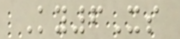Ky6Xs
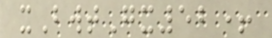xBwtGx52+
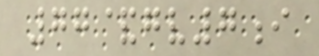77&gv7i
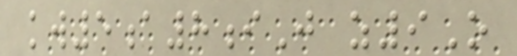kw5a8iJ z9O
